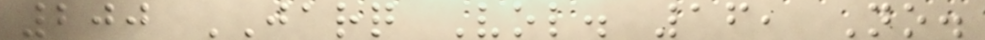200 JARQ Vol. 16, No.
